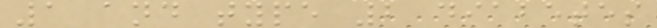1 and type 2 diabetes
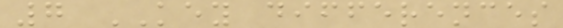7 KEY differences
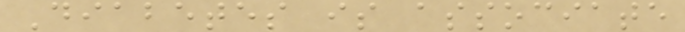Diabetes is associate
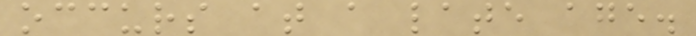occurs at a late age.
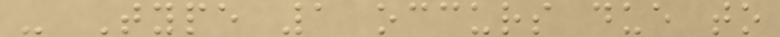- Type 1 occurs due to
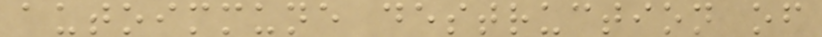autoimmune destruction of
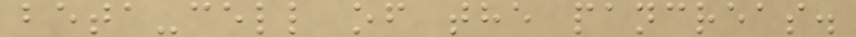beta-cell of the pancreas.
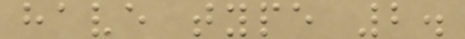have type 2.
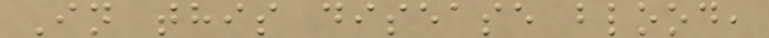In this disease blood,
